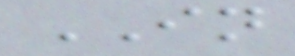IN
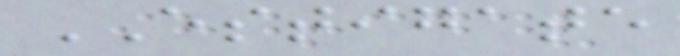ESTIGATE
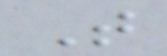T
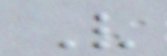V
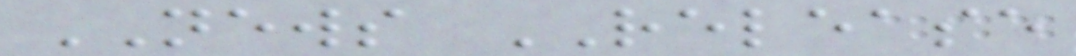NEWS RELEASE
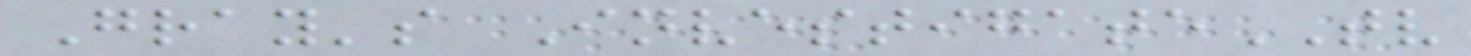Gray's InvestigateTV
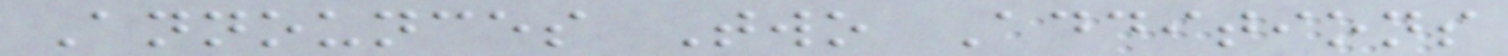Announces Two Additions
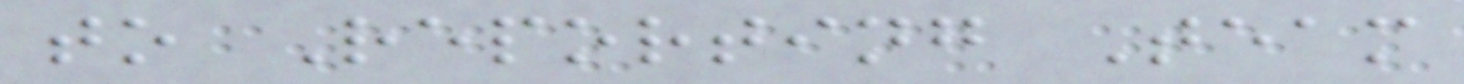to Reporting Team
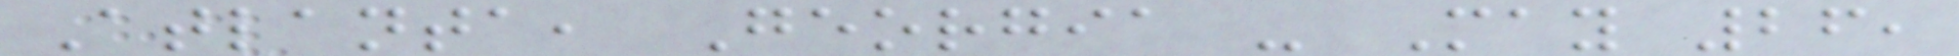Atlanta, Georgia - May 26,
